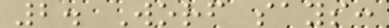2. Worf says:
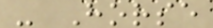- Horse
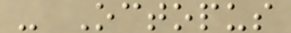- Octopus
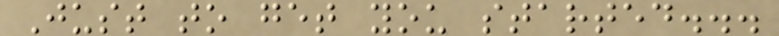Just to get you started...
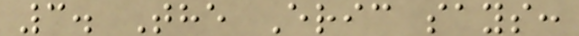3. The Eric says:
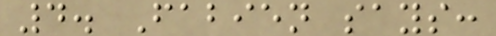4. Fabien says:
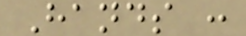Hands :
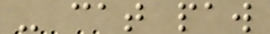- cat paw
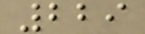229
